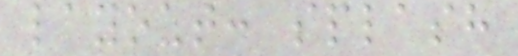layout: splash
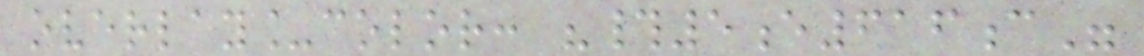overlay_color: "#5e616c"
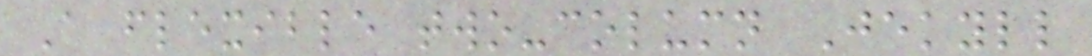A flexible two-column Jekyll
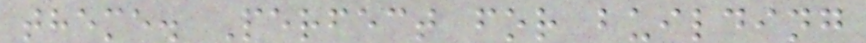theme. Perfect for building
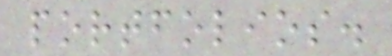portfolios.
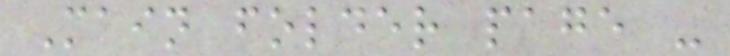Main folder page -
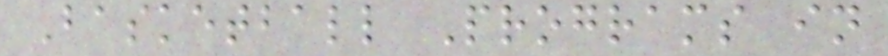Basketball Programs in
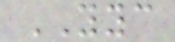YYC
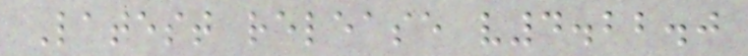Latest release v4.22.0
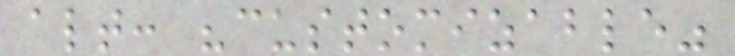alt: "customizable"
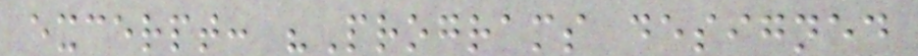excerpt: "Programs designed
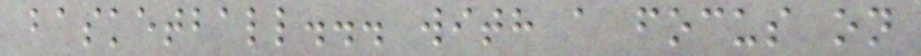basketball... with a focus on
